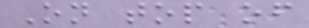On top of
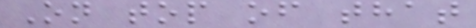On top of that
